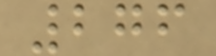276
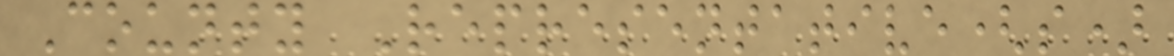County Representative(s)
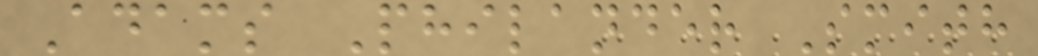Adams Philander Smith
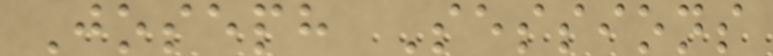Joseph Sessions
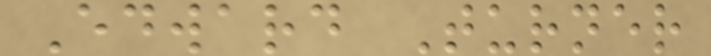Edward Turner
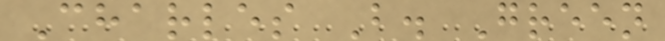Charles B. Green
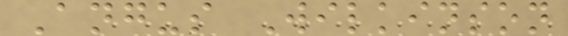Angus Wilkinson
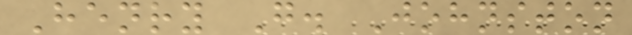Henry G. Johnston
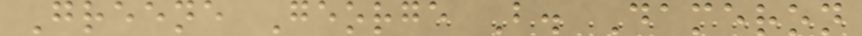Greene George B. Dameron
